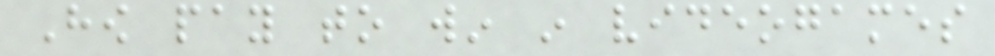How pay to win in videogames
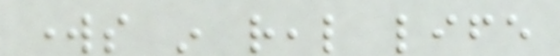works in real life
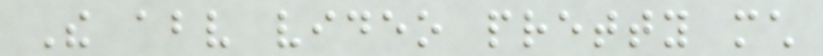The above video pretty much
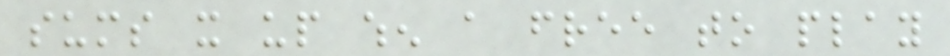sums it up when a free to play
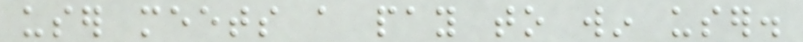user meets a pay to win user.
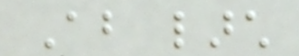About larch
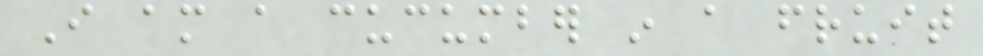I am a cucumber in a fruit
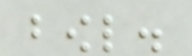bowl.
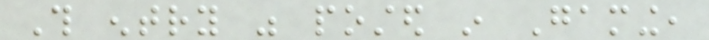This entry was posted in Gaming,
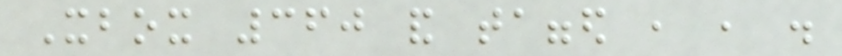Xbox 360 and tagged , , .
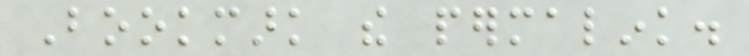Bookmark the permalink.
